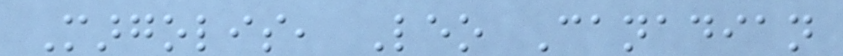Margolis, Leo Canadian
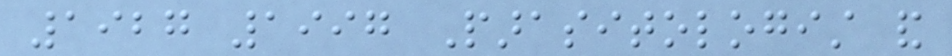1927 1997 Parasitologist and
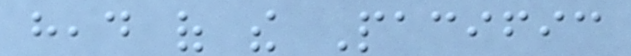head of the Pacific
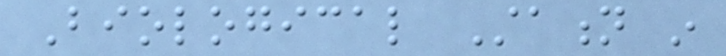Biological Station in
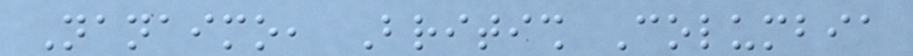Nanaimo, British Columbia
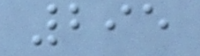295
